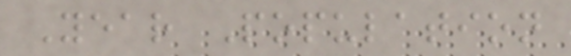Year Population
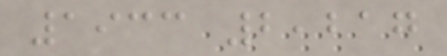1933 2,217
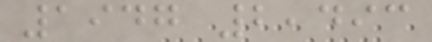1947 2,493
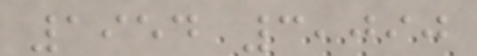1954 3,090
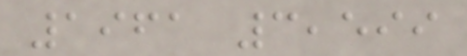1961 3,599
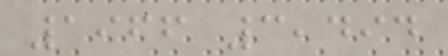1966 3,494
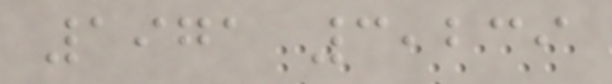1971 3,239
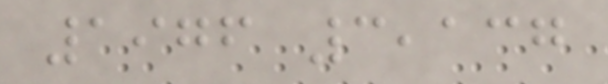1976 3,137
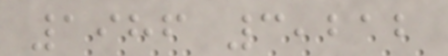1986 3,212
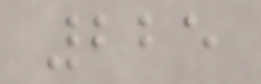225
